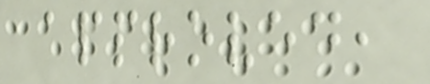approved,
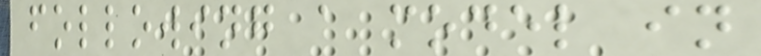following a model in
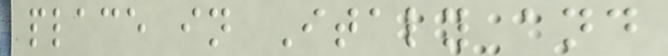place in Italy and
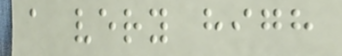a very high
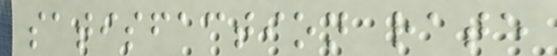satisfaction rate
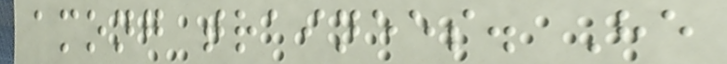among trainees. He
